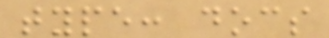type: docs
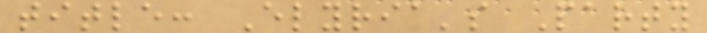title: Elyria's Party
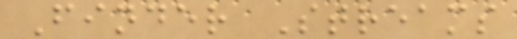Finder Streams
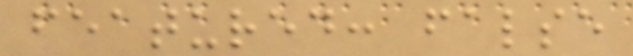featured: false
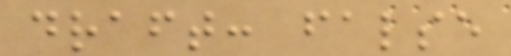draft: false
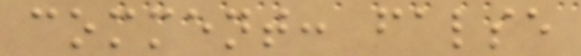comment: false
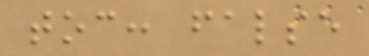toc: false
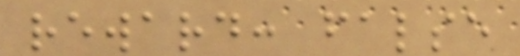reward: false
